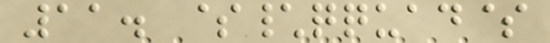11. $\qquad$
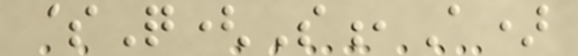$Q(S,A)
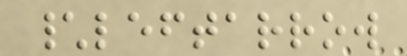\leftarrow
